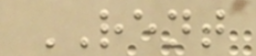RENT
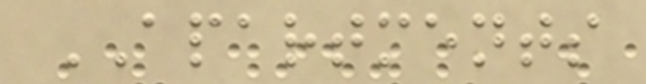APARTMENTS
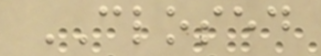CLOSED
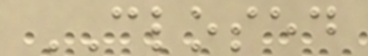CLOSED
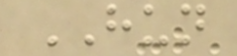HUN
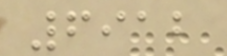6912
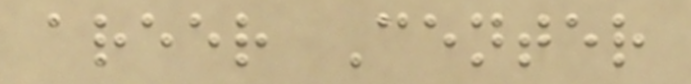areer Center
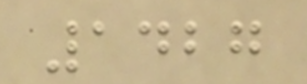1427
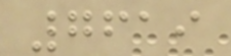7619
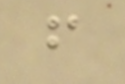f
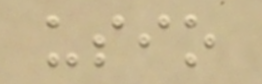usio
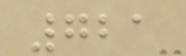721
